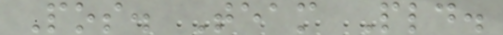Pos. Team Pld.
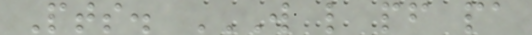Pts. W L PF PA
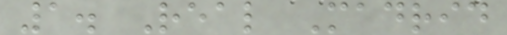1. Real Madrid
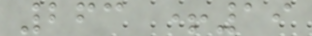263 +19
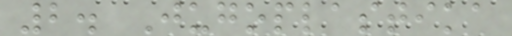2. Jugoplastika
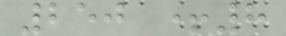250 +8
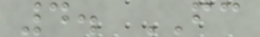4. FC
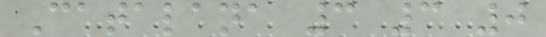Catalana 3 3 0
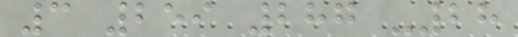3 259 287 -28
